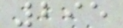295
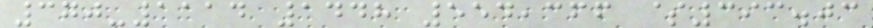370-1114 1448 554,366 $393.03
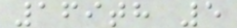169th 5
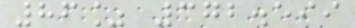86% 372.599
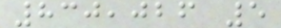830,026 5
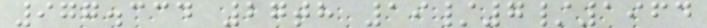977.334 27th 19/7/1964
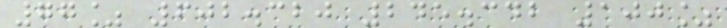77% 602.320 245.342 100%
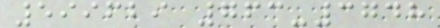599629 763-3748
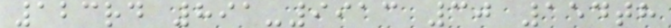123rd 891-9913 30 154th
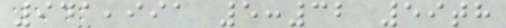941,991 5:32 59th
